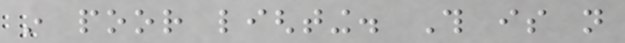in poor lighting. This is not
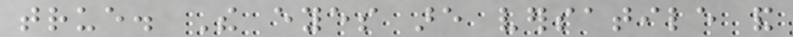true. The eyes are versatile and
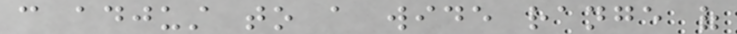can adjust to a wide range of
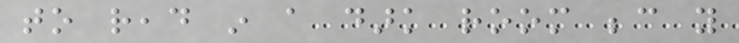to read in a dark room because you
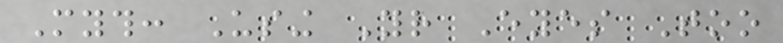Myth: Using Your Eyes Too
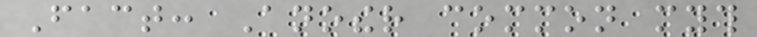Fact: Another common myth
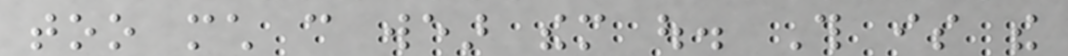too much can wear them out. This is the
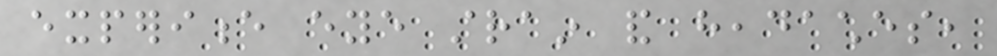experience eye strain and headaches,
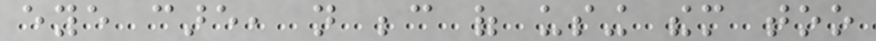eye care, not because of using them too
